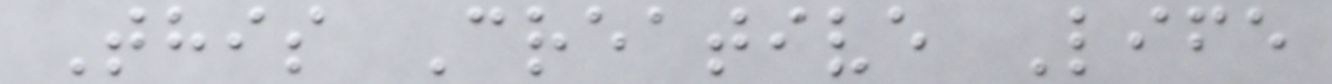This Creative Life
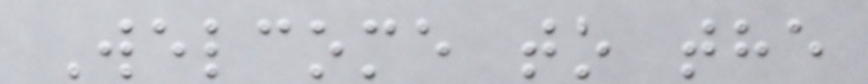Welcome to the
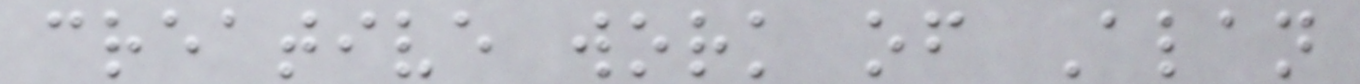creative work of Alan
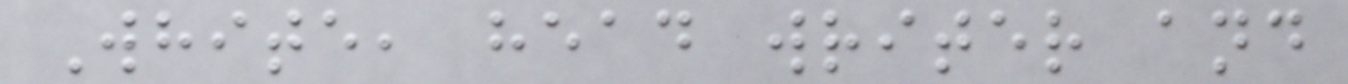White, head writer and
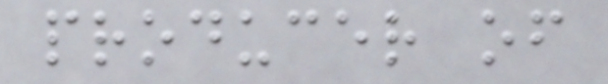producer of
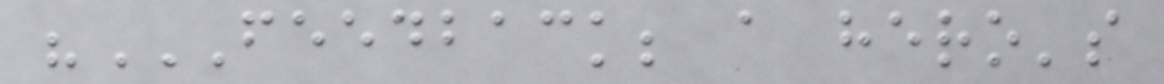"FEEDBACK; A HERO'S
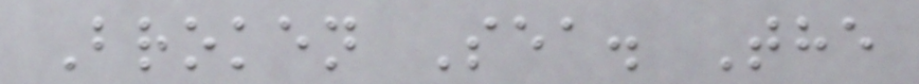Broken Sea. The
